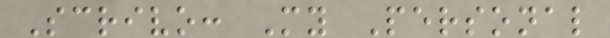Scrivo: My Personal
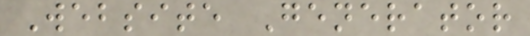Website Generator
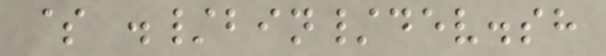$ ./bin/dev.sh
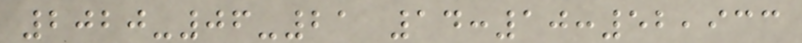2020-06-21 14:10:52,933
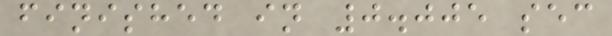finished in 0.005 sec
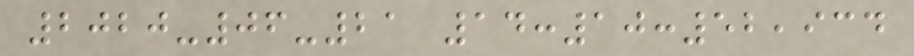2020-06-21 14:10:52,934
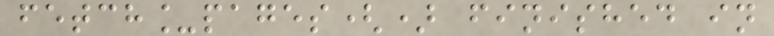fetch_pages() finished in
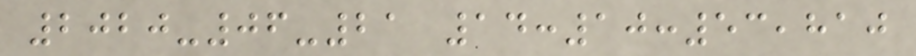2020-06-21 14:10:53,810
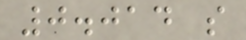0.014 s
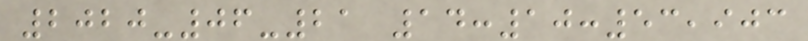2020-06-21 14:10:53,903
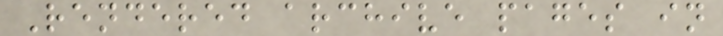Rendered archive pages in
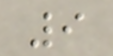9
